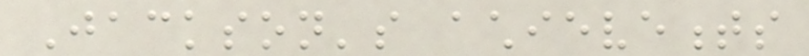Jackson's achievements
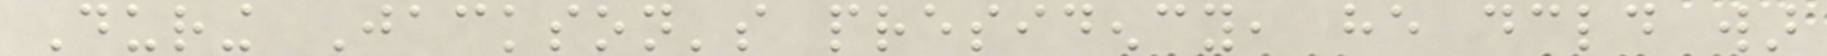During Jackson's presidency, he declared war
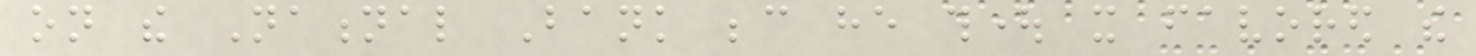on the National Bank because he thought it favored the
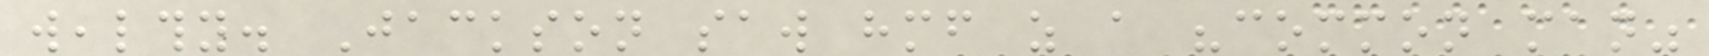wealthy. Jackson saw himself as a "common man"
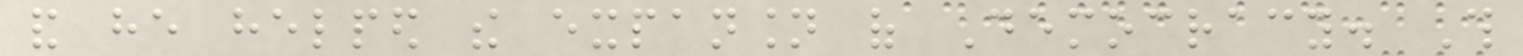and he helped the expansion of Democracy. This
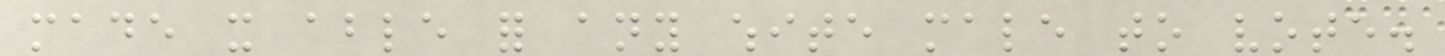made it able for any white male to vote.
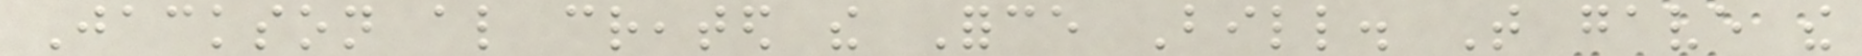Jackson also created the Force Bill. That gave the
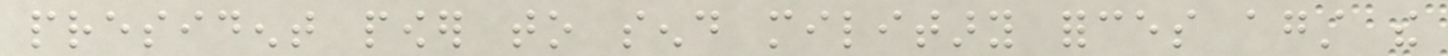president power to send military forces against the
